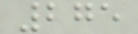275
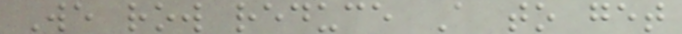We row reduce A to get
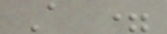A =
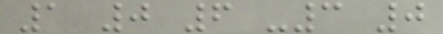1 0 6 -3 0
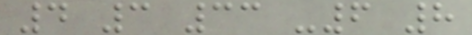4 3 33 -6 8
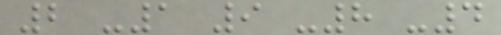2 -1 9 -8 -4
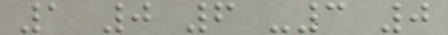1 0 6 -3 0
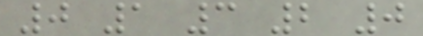0 1 3 2 0
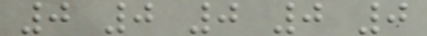0 0 0 0 0
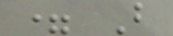= B
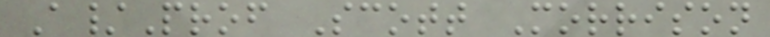A/Prof Scott Morrison
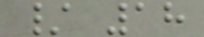/ 18
